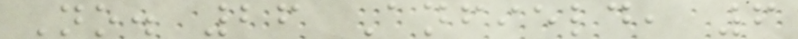No. 26 Anfield, 6
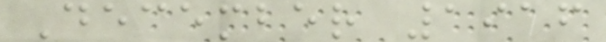December 1916
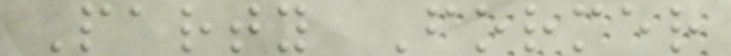Party Former
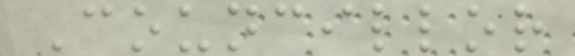Councillor
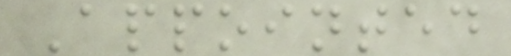Appointed
